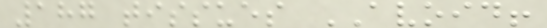187 tissues AVOID!
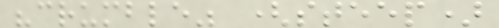"crumble" (steep)
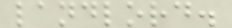landlord.
